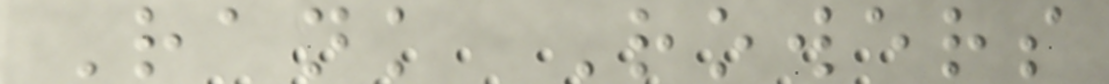Rank Rowers
